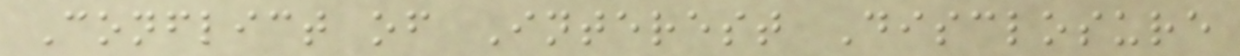Conflict of Interest Disclosure
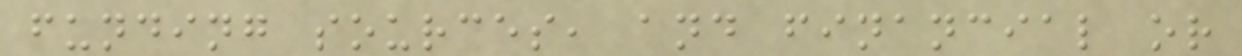funding sources, and financial or
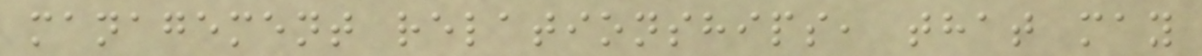management relationships, that may
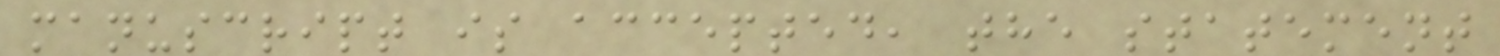manuscript is accepted, the statement
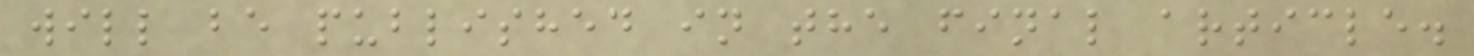will be published in the final article.
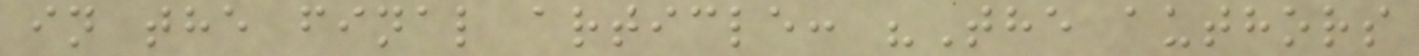in the final article: "The authors
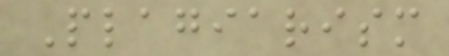Plagiarism
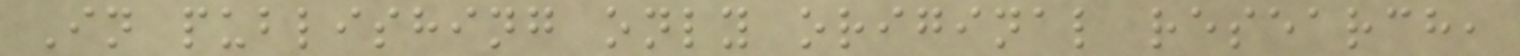In publishing only original research,
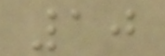10
